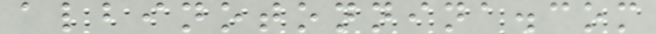albinotonnina.com
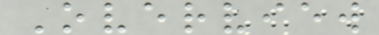Overview
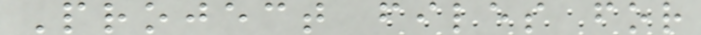Project files for
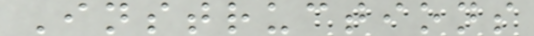Instructions
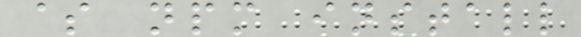$ npm install
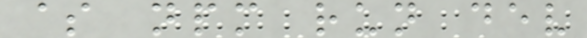$ npm run dev
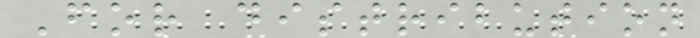For distribution
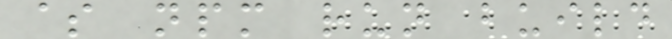$ npm run build
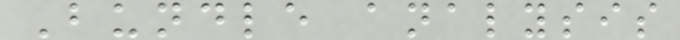Bundle analysis
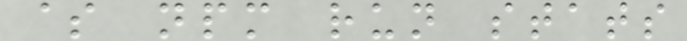$ npm run stats
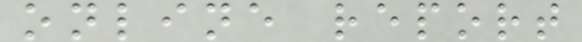online report
